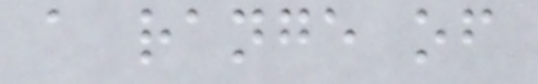a range of
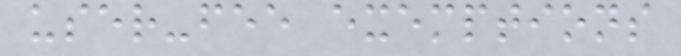user-fee exemptions
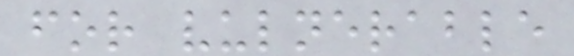for vulnerable
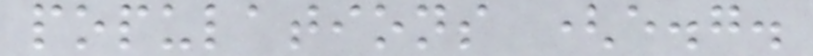populations (e.g.
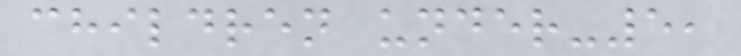children under-5,
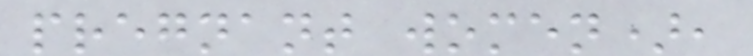pregnant women),
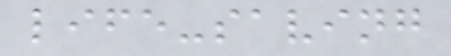life-saving
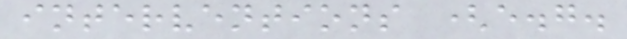interventions (e.g.
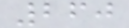260
